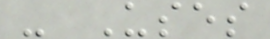- Uses
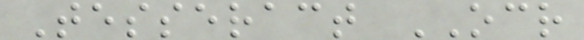Tesseract OCR
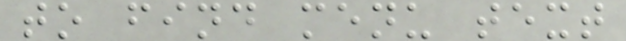to find menu text
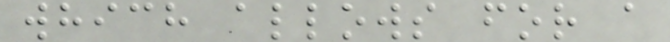which allows for a
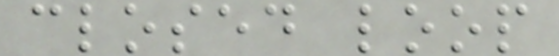closed loop
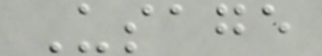Usage
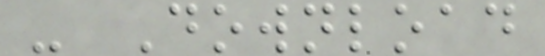- Download
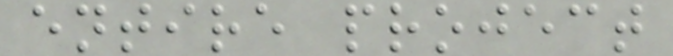entire project
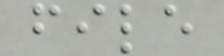file
